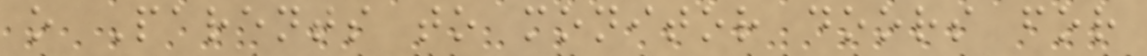o Parents to monitor doors for
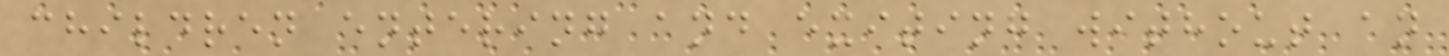children entering and exiting without an
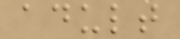adult
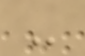-
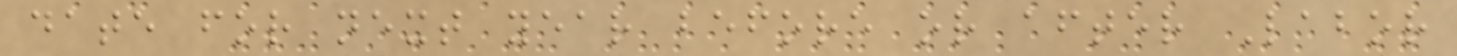date for next year before or after Labor
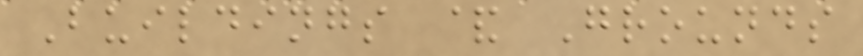Buildings & Grounds
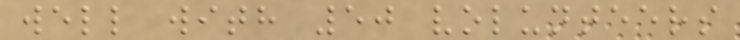well with 50 volunteers
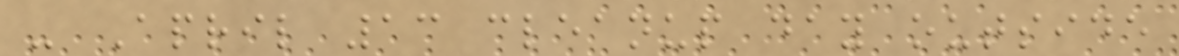- April 13 cleanup day outside
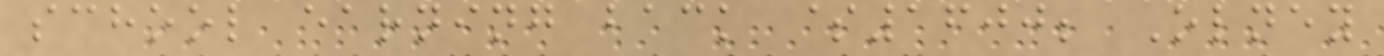school earning back $1600; Olney
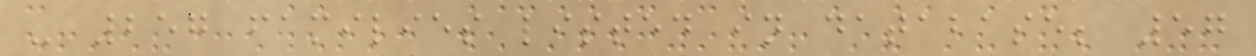- 257 families listed in database; 57
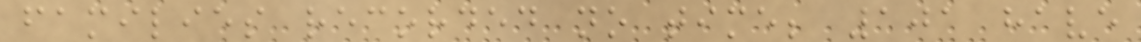families recorded no time; 101 have
